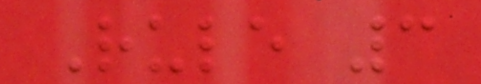Rule 3
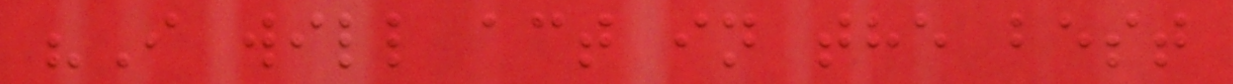"I will act in the best
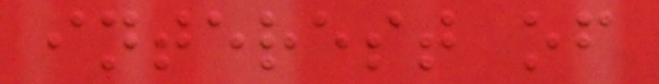interest of
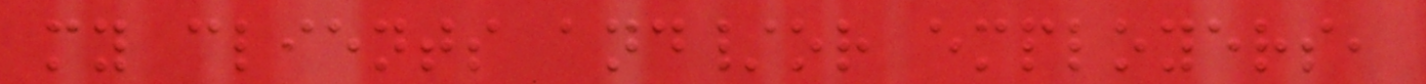my clients and/or employers,
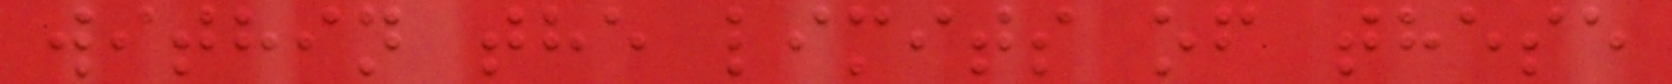within the limits of these
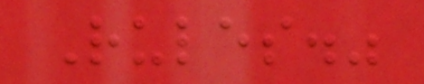Rules."
